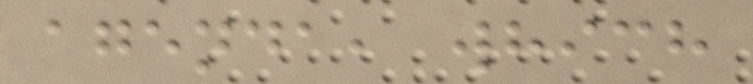agenda, which
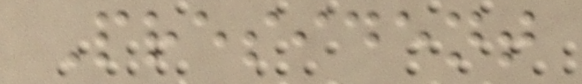President
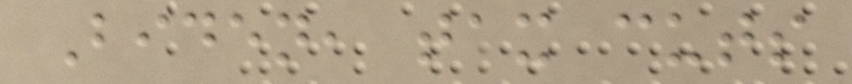Biden, tax cuts
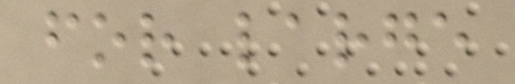for large
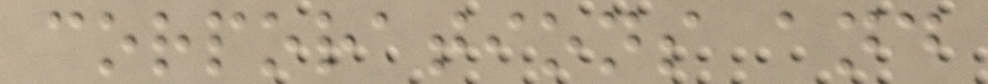corporations and
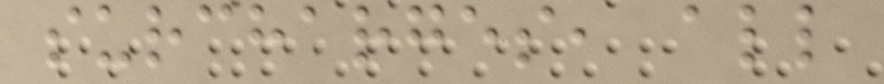surcharges, all
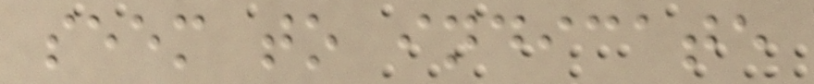seem to indicate
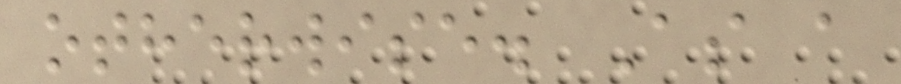otherwise. As a
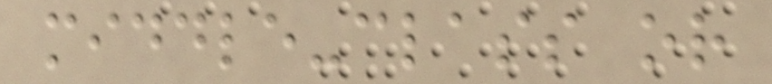middle-class or
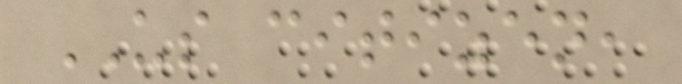US citizen,
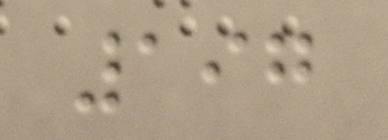197
